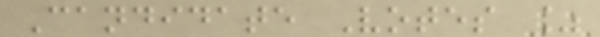Candidate Votes %
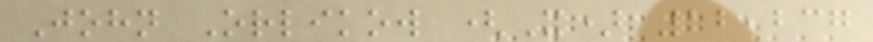John Orlikow (X) 12,237
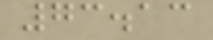73.13
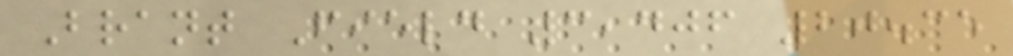Brant Field 3,406 20.35
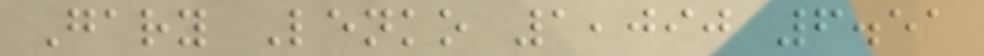Gary Lenko 1,090 6.51
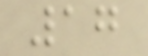17
